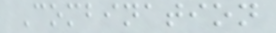Combination
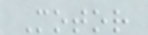Motor
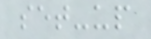set-up
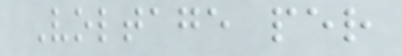Voltage per
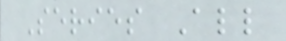Series All
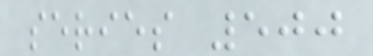series 500
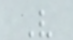V
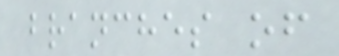branches of
